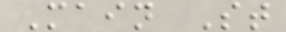Main St
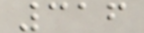316
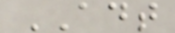ADT
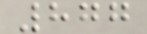877
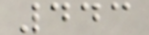443
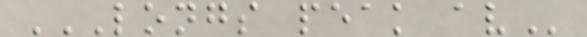LONGS PEAK AV
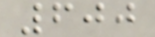600
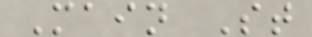Main St
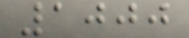1000
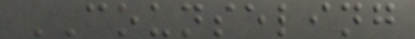COUNSELING
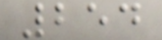254
